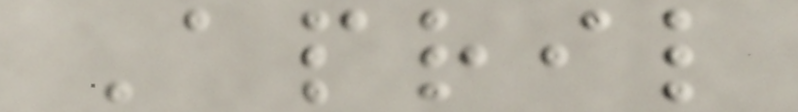April
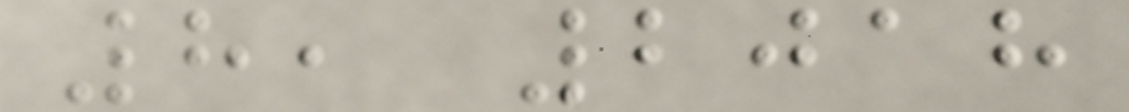8, 2018
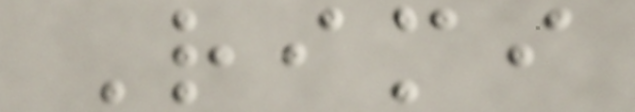Rimi
